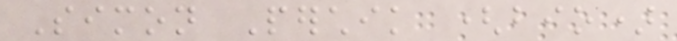Simon Perchik (bio)
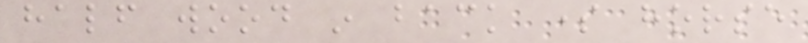half wood in back some horse
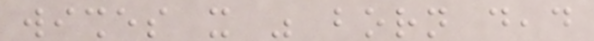wishes it was born dead
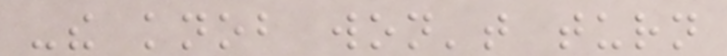-the knob won't turn
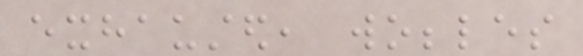exhausted, wobbles
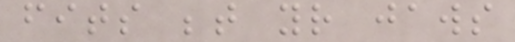fits between your jaws
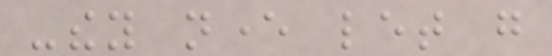-they never let go
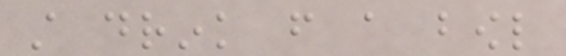still drink from a bowl
